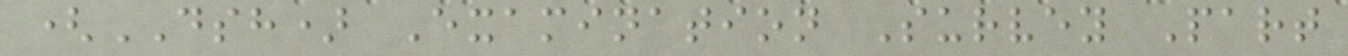(DSH) Examination Survey Part
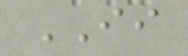II
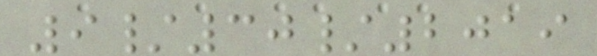9/30/2019
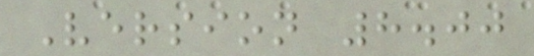Version 8.00
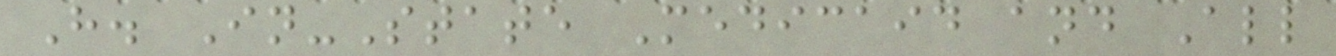H. In-State Medicaid and All
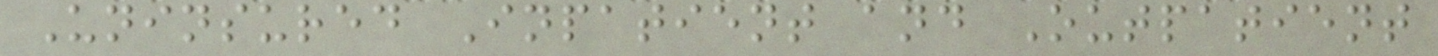Uninsured Inpatient and Outpatient
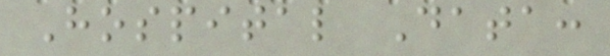Hospital Data:
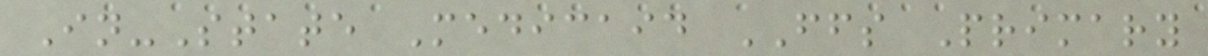In-State Medicaid FFS Primary
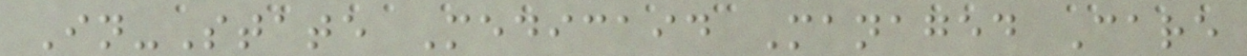In-State Medicaid Managed Care
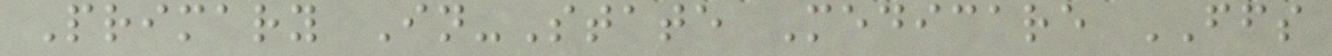Primary In-State Medicare FFS
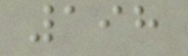198
